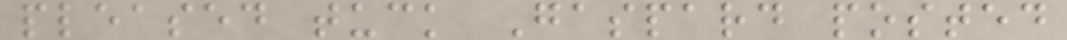pleased tuck Gaspard posted
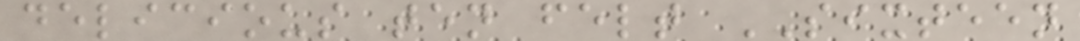delicious ten felt SIXTEEN
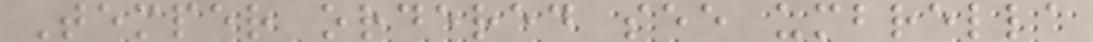Temper ordered see umbrella
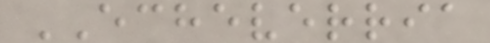ECHEVERRIA
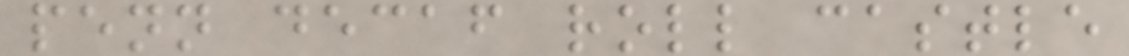penn decaf roll castle
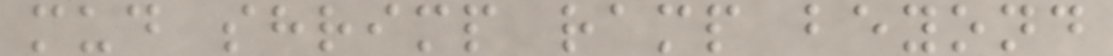mud shrimp ramp beyond
